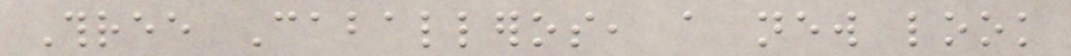Three Caballeros, a new look
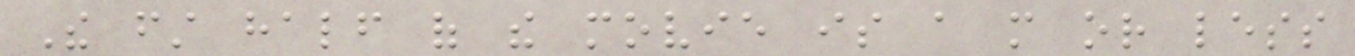The first half of the movie is a more or less
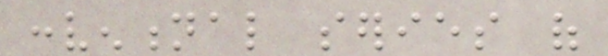conventional series of
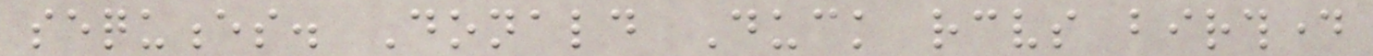sequences. Donald Duck receives birthday
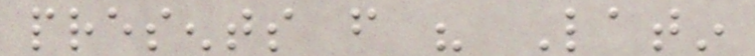presents from his Latin
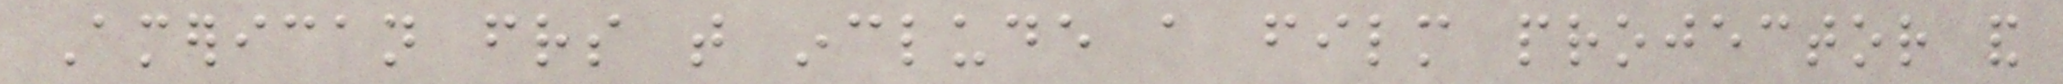American friends that include a film projector and
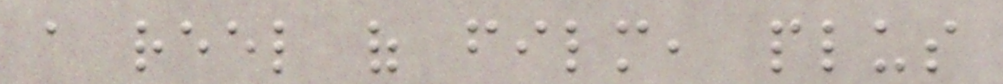a reel of film, plus
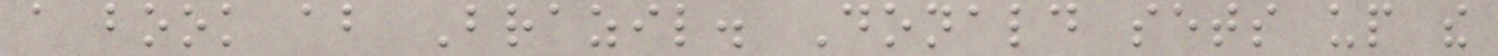a book about Brazil. Donald sets up the
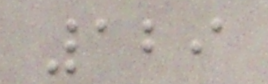129
